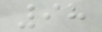98
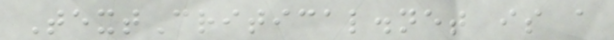TextCritical.net is a
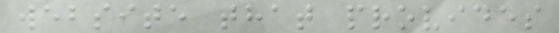website that provides
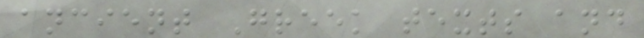ancient Greek texts and
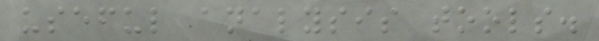useful analysis tools.
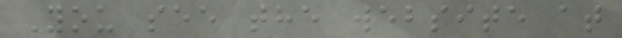You see the website at
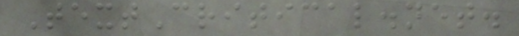TextCritical.net.
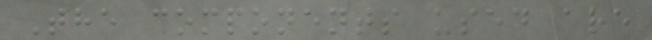The components used are
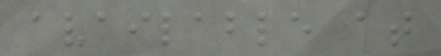available at
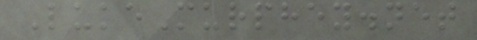LukeMurphey.net
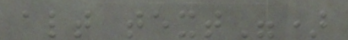alt text")
